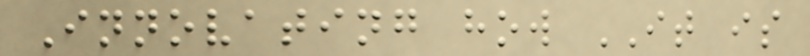Innovating how IT is
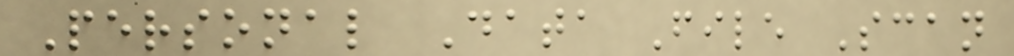Personal Data File Scan
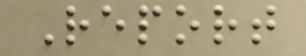Report
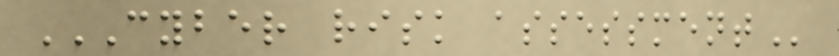CYBER RISK ASSESSMENT
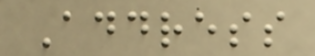Address
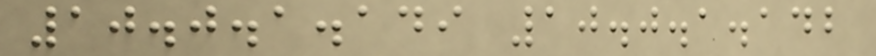10.0.1.149 10.0.1.142
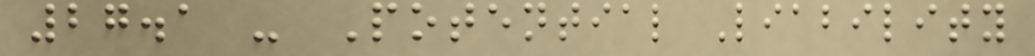27.1 - Potential Liability
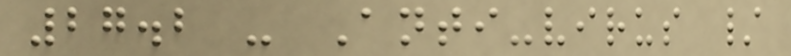27.2 - Anti-virus /
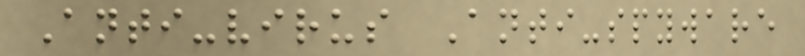Anti-virus Anti-spyware
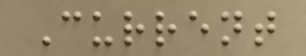Current
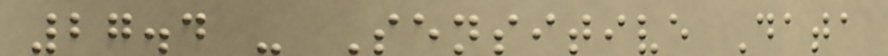27.4 - Sensitive Data
